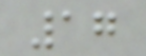17
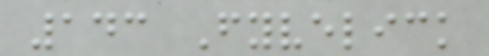143 Fyvelick
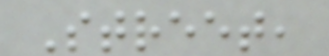Street,
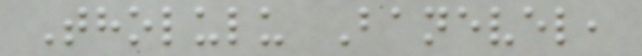Tholulu Banevel,
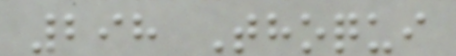298 Thoqui
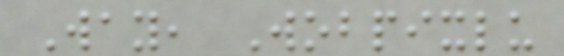Way, Wobpixlu
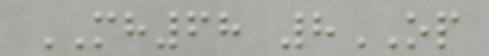MH68 8OP
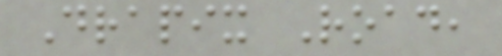Drapix Road,
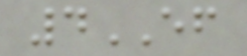4EF
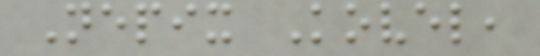Nepix Kovel,
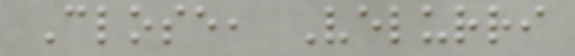Close, Velurri
